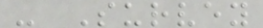- Survey
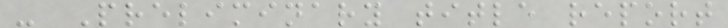- Preliminary title report
